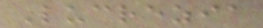Lucrezia
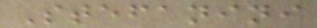Stefanini
